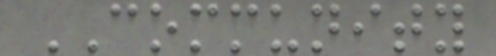COMMUNITY
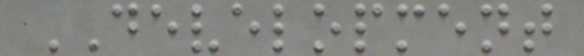DEVELOPMENT
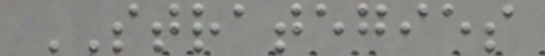STRATEGIES
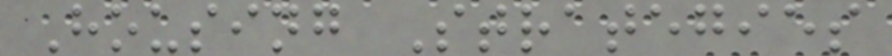Housing Strategies
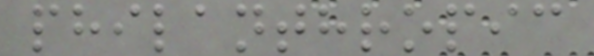philanthropic
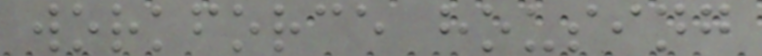workforce housing
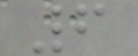6
